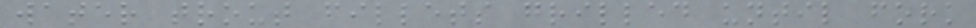water trout fillets grilled until fork
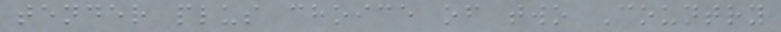tender plus choice of two Country
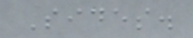Sides.
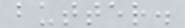butter.
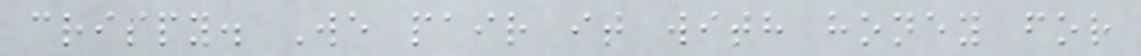crispy. We pair it with honey for
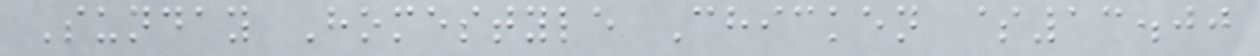Sunday Homestyle Chicken $13.00
